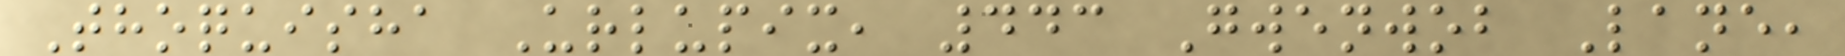Thoquisha Urlupix, 443 Gwenwob Lane,
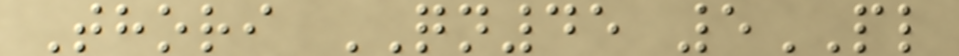Thori QN45 5PL
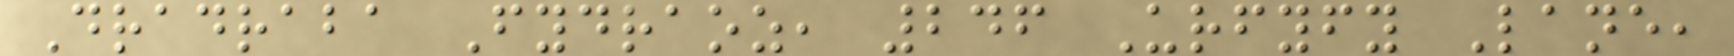Dradraba Fydraoz, 246 Urfyfy Lane,
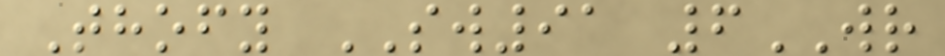Thofy SW91 6WR
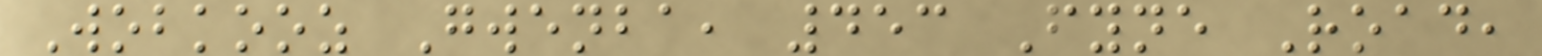Wobkooz Gwenba, 453 Fyne Road,
